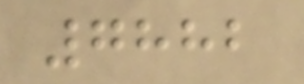7882
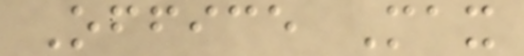Office Max
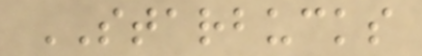STARBUCKS
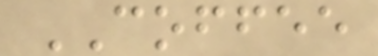COFFEE
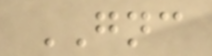GNC
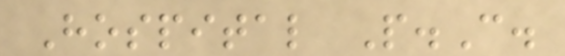Hospital P.C.
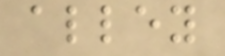alley
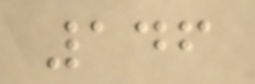146
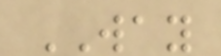WAY
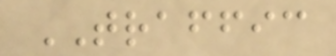TRAFFIC
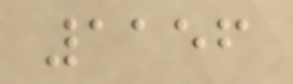1156
